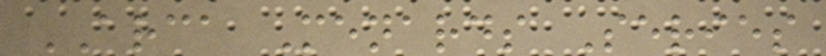ARCA Menards Series
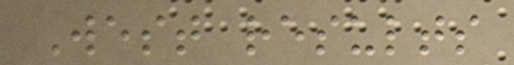West results
